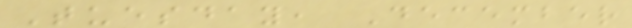Tuesday, December
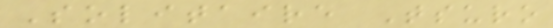Solitaire Tsuro
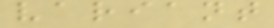variant
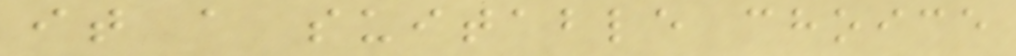it a suitable choice
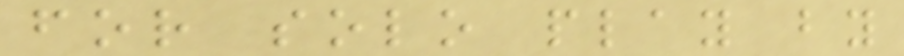for solo play by
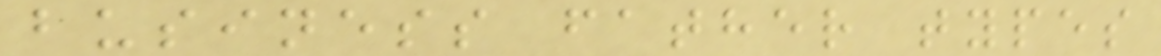business father types
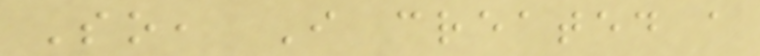So, I created a
